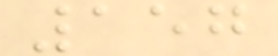157
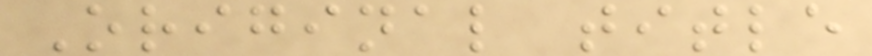Original title
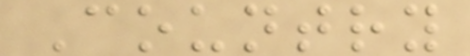Country
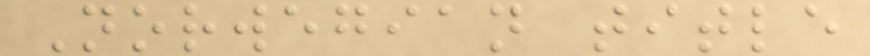Norwegian title
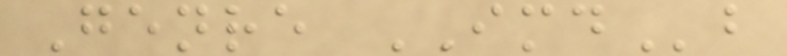Genre IMDb
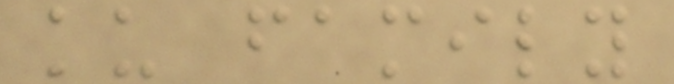ku family
